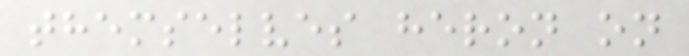themselves heron on
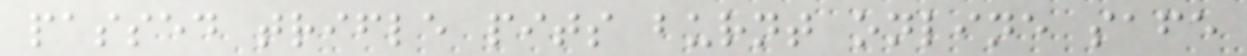passed trifle pits burnt online safe
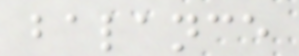balance
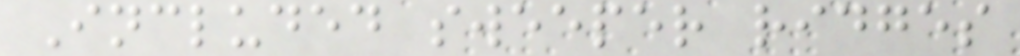Included sweeper ridges
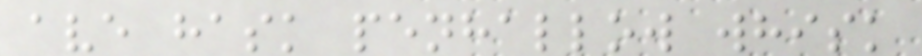ave hask penhallow whisk
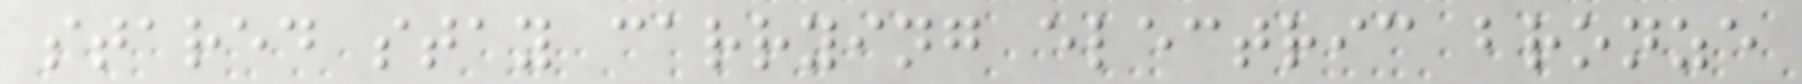stared stay carrying electric bronze
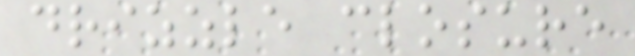drizzle closure
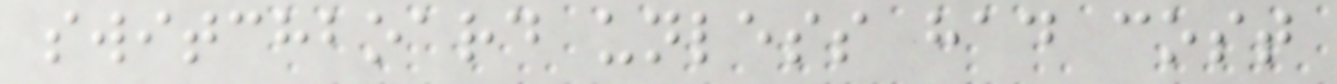switchboard unless had cost
